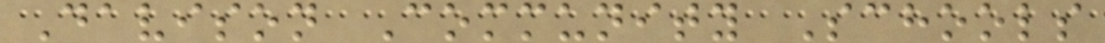Davison Community Schools
